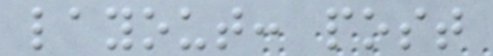layout: post
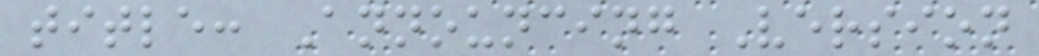title: Announcing Version
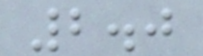2.0
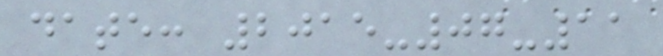date: 2015-07-11
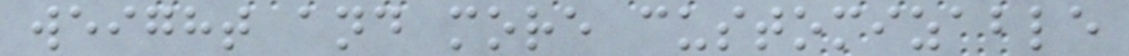weight and more customizable
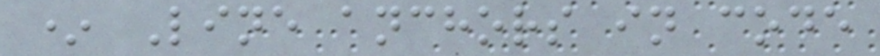* Line anchors in code
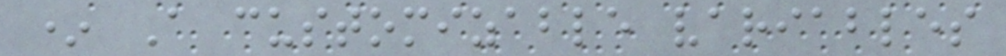* A customizable variables
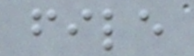file
